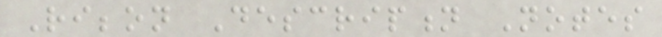Ribbon Description Notes
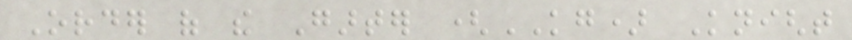Order of the Garter (KG) Knight
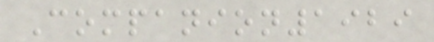Companion1929
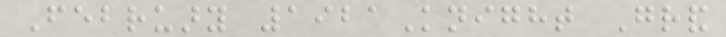February 1921Knight Grand
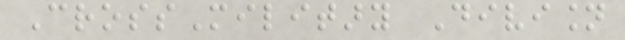CrossMilitary Division
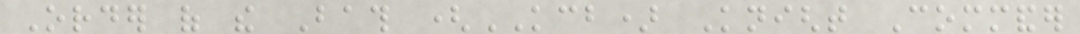Order of the Bath (KCB) Knight Commander
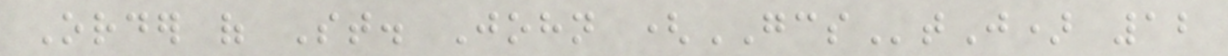Order of St. John (GCStJ) 12
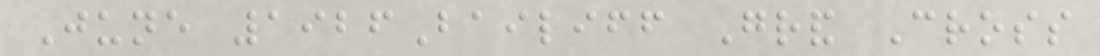June 1926Bailiff Grand Cross
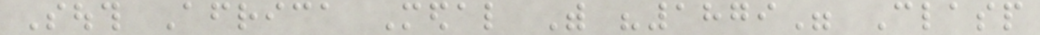South Africa Medal With "1879" Clasp
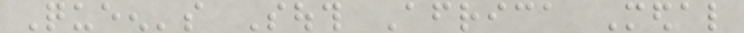Queen's South Africa Medal
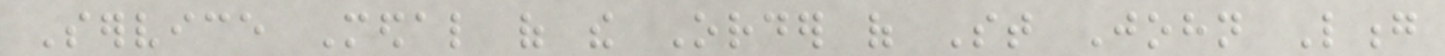Service Medal of the Order of St John Long
